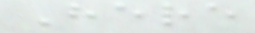Here
